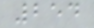254
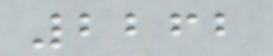2262
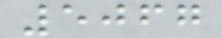5067
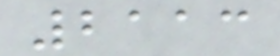2113
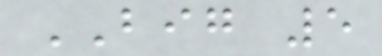BIG 5
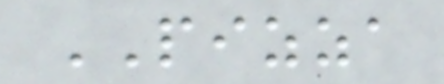PIZZA
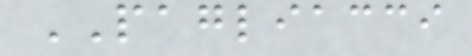PAGLIACCI
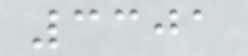3301
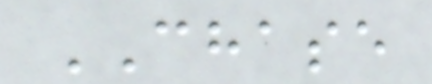CHASE
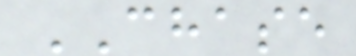CHASE
